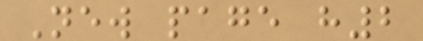New page h2
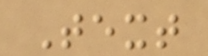Text
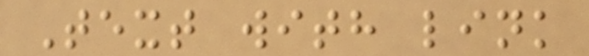Text with link
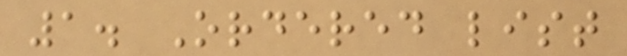1. Ordered list
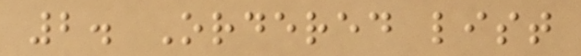2. Ordered list
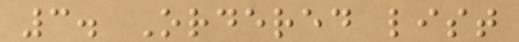3. Ordered list
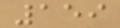159
